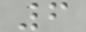6
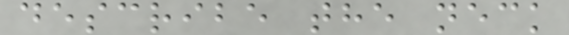describe the neck
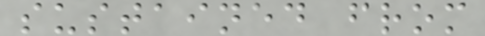sustained from
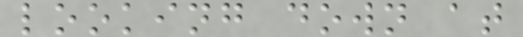looking down at
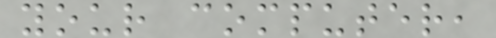your computer,
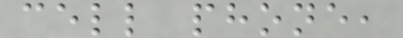cell phone,
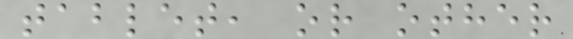tablet, or other
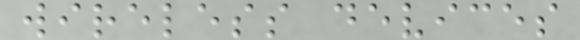wireless devices
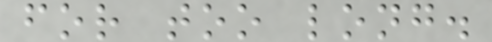for too long.
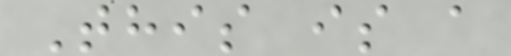This is a
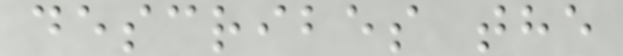describes the
